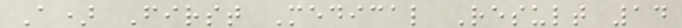A) First Medical Result 14
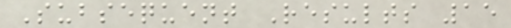Subsequent Results 15
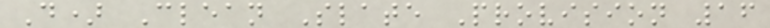D) Clean Slate Provision 16
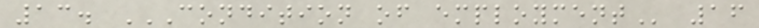13. CONDITION OF EMPLOYMENT 16
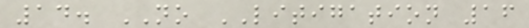14. NO LITIGATION 16
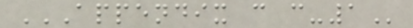APPENDIX C C-1
